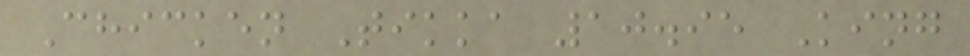Chicken Tikka 10.95 King
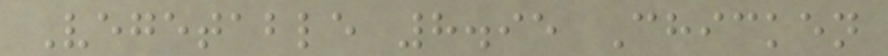Vegetable 8.95 Chicken
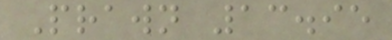Prawn 13.95
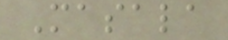Masala
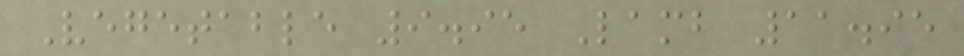Vegetable 9.95 Lamb 11.95
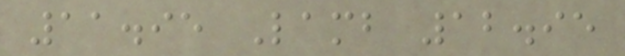11.95 Lamb 12.95
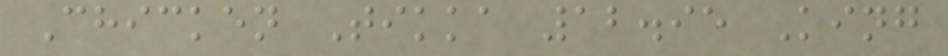Chicken Tikka 12.95 King
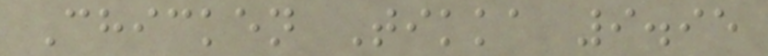Chicken Tikka 9.95
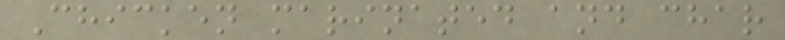Chicken marinated and char
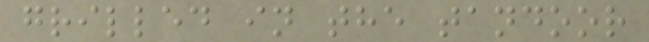grilled in the tandoor
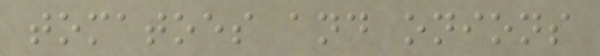tomatoes and onions
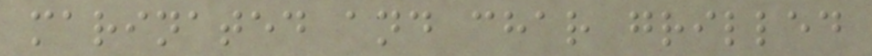marinated and char grilled
